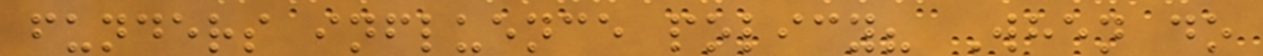funders influence policy? When do
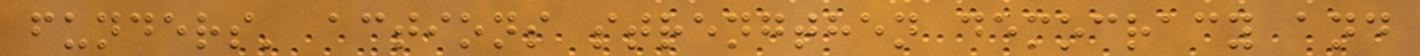funders' actions strengthen democracy and
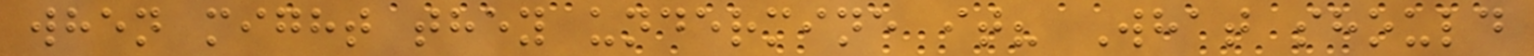when might they undermine it? What should
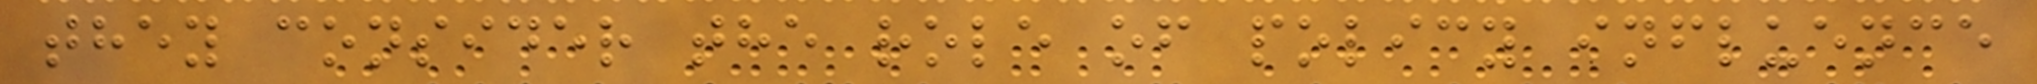they consider the role of policy influence
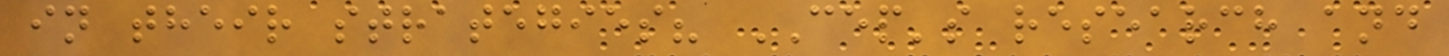in their strategies? CEP's research and
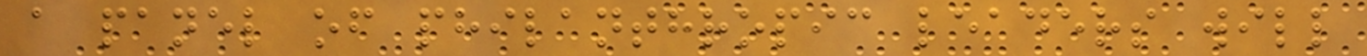a panel of philanthropic leaders will
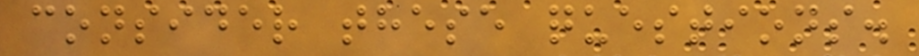consider these questions.
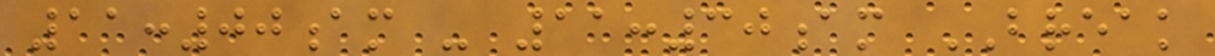11:00am - 11:30am BREAK
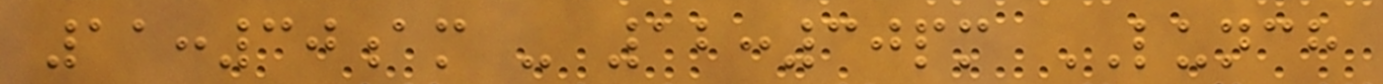11:30am - 12:30pm LUNCH
